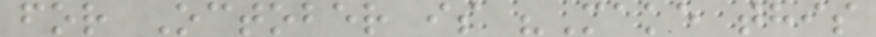for October is "Make this
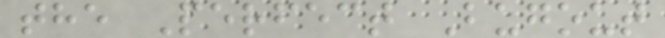the Perfect Bugout
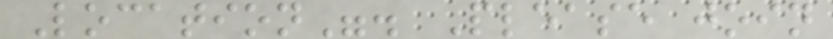Location". Please join
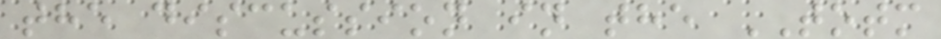the discussion in the TOTM
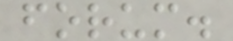forum.
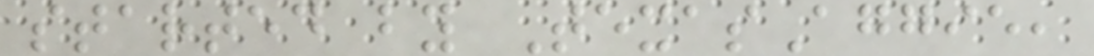started by TexasAggie,
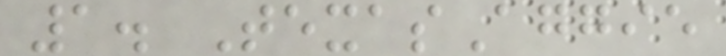1. TexasAggie
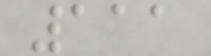111
